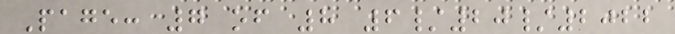Page: 7 of 8 6/20/2022
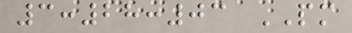3:28:03 PM
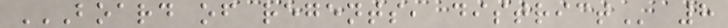BOARD OF REGENTS, DISTRICT 8
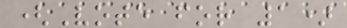(Vote for 1)
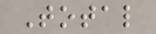Total
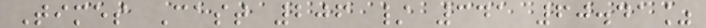Times Cast 206 / 341 60.41%
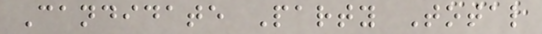Candidate Party Total
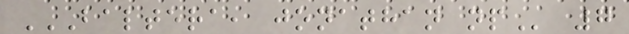BALTERA, JONATHAN NP 7
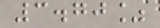3.70%
